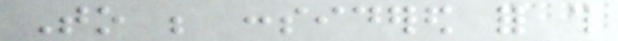To be considered for this
